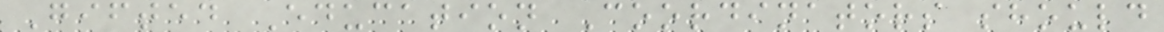Gifted Education Coordinators should
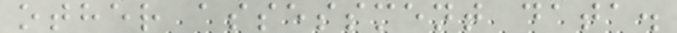other assessment data.
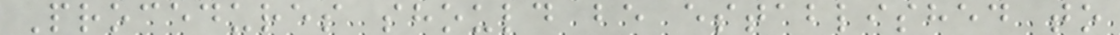Procedures should be established to
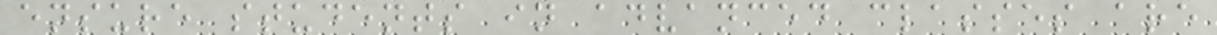ensure students in advanced classes are
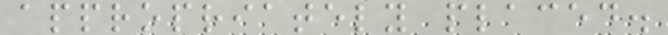appropriately placed.
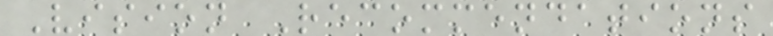Vision Recommendations
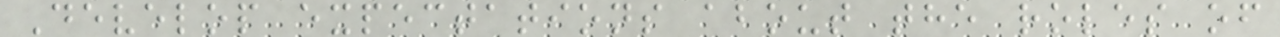Develop expectations about the roles of
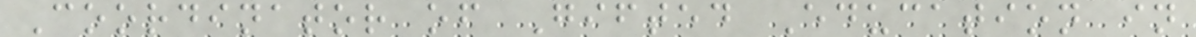Coordinator of Gifted Education in
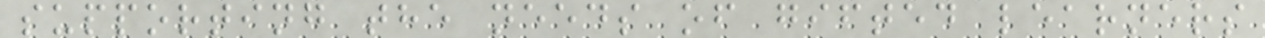supporting the needs of gifted learners
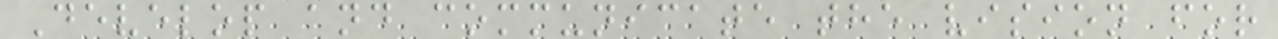Develop and communicate the vision for
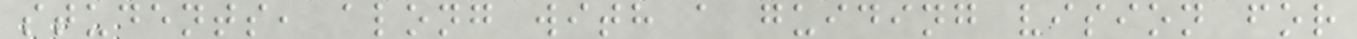students, along with a guiding vision for
